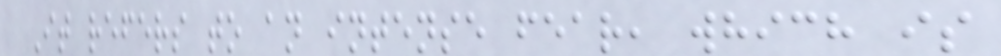It refers to an intense fear, which is
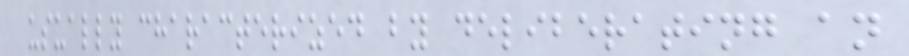usually characterized by deliberating an
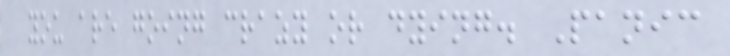you are going crazy or dying. Panic
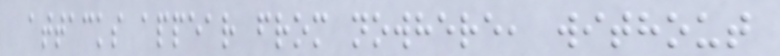attacks appear from nowhere, without
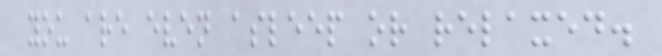you are even asleep or relaxed.
